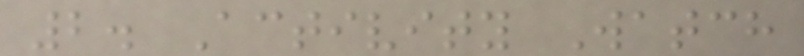2. Activity Watch
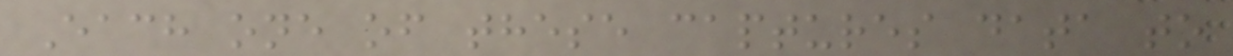Each one of these captures data to
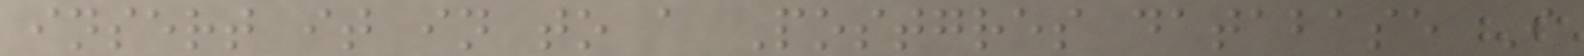insert it in to a Postgres database I
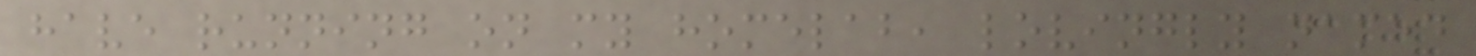have running on my homelab, lovingly named
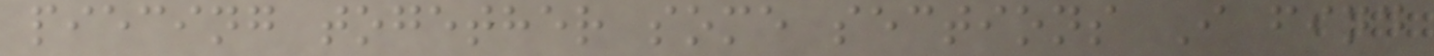piecing together some sections I find
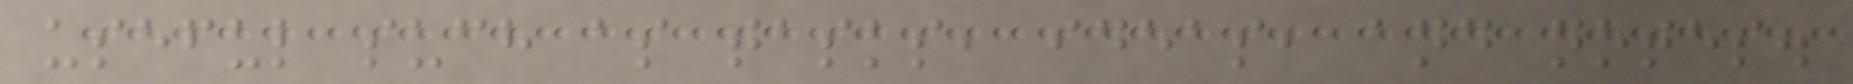useful such as tasks, ideas, and notes.
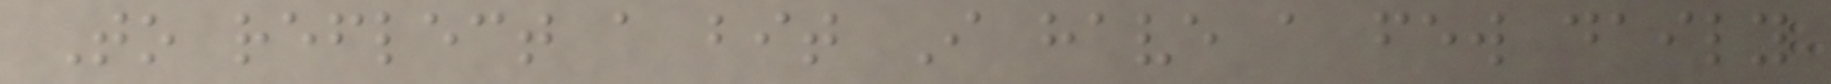To reflect a bit I have a few daily
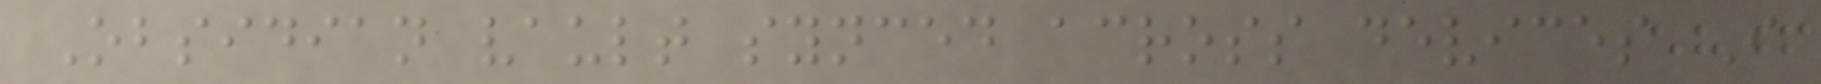Obsidian vault synced across devices I
